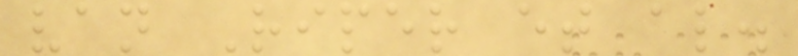van Riper et al.
